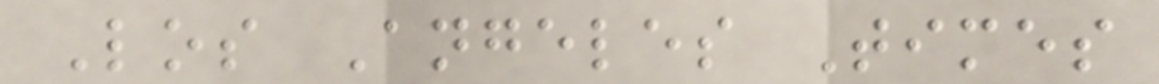Los Angeles Times
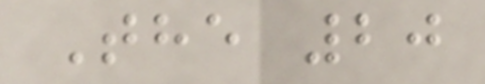The 20
